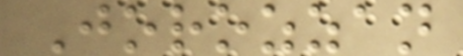Jorozzan
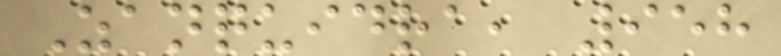Zanquidra, 958
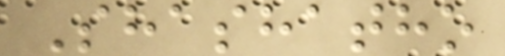Shashatho
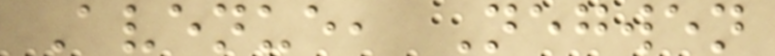Avenue, Negwen
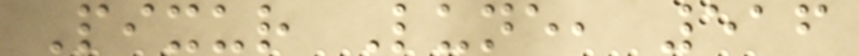Pixur Lune, 516
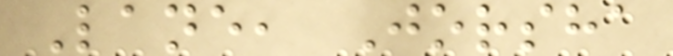Lane, Jorsha
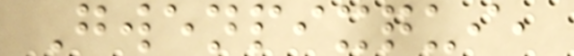Gwenpixqui,
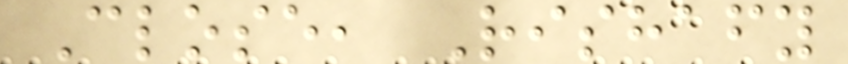Close, Rishafy
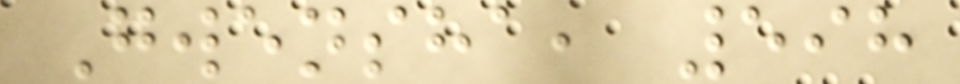Gwensha, 598
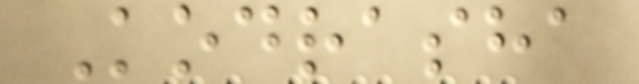Kodrasha
